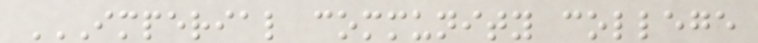IMPERIAL COMMUNITY COLLEGE
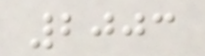2003
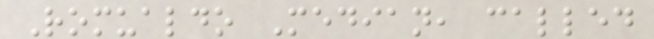Romualdo Median, called
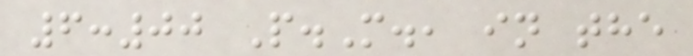6:00 P.M., in the
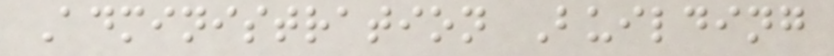Administration Building
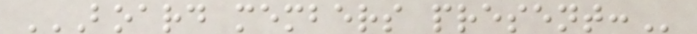BOARD MEMBERS PRESENT:
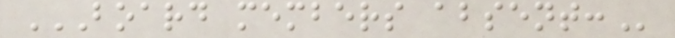BOARD MEMBERS ABSENT:
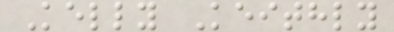Kelly Keithly
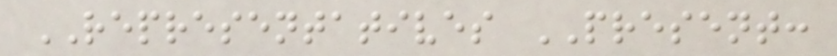REPRESENTATIVES PRESENT:
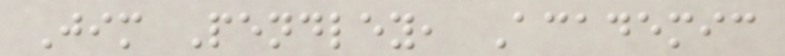Jim Pendley, Academic
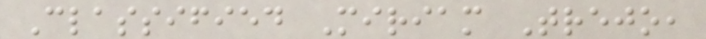Classified Miriam Trejo,
